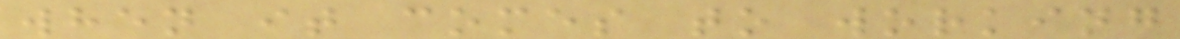when it comes to working
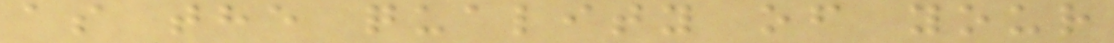as the quality of your
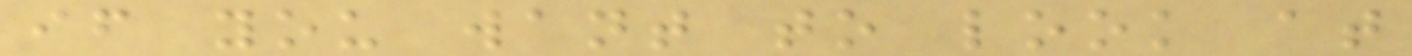if you want to look at
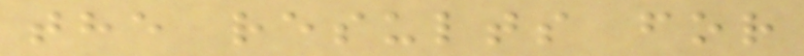the results for
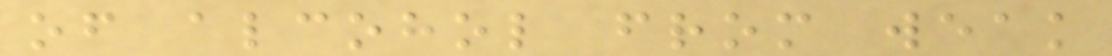of alcohol from weak
